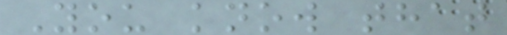You know that
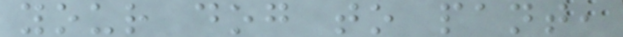your dog to pant,
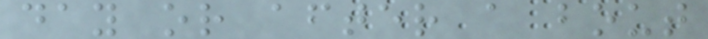day or after a bout
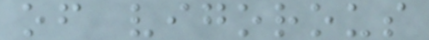of vigorous
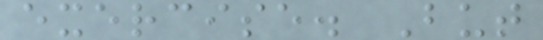exercise. But
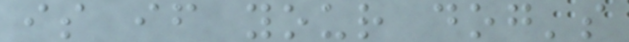is if your dog's
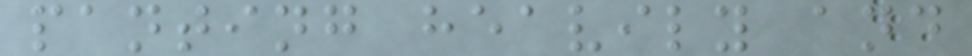panting heavily and
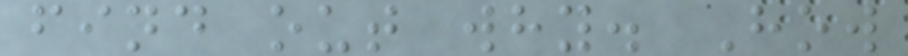find out why. How
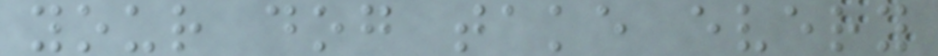your dog take every
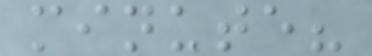minute?
